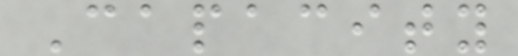Capacity
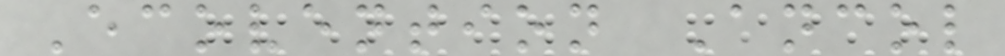Ecovention Ancol
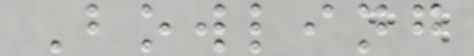Bowling
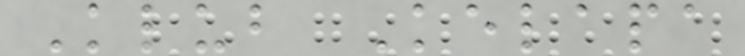Klub Kelapa
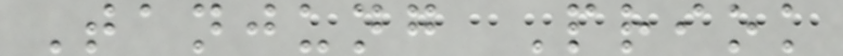Tanjung Priok
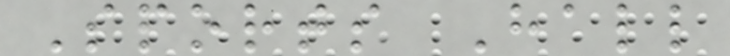Sports Hall
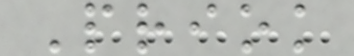Priok
